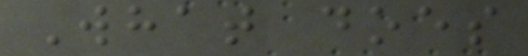What does
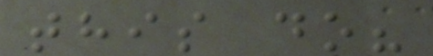this do?
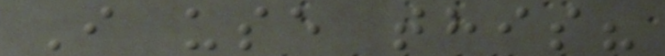I use this?
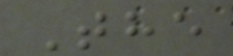The
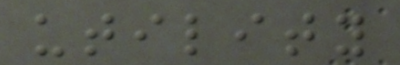utility
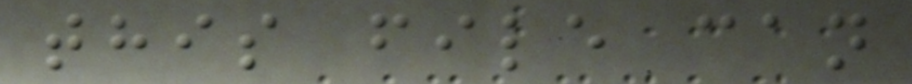this file can
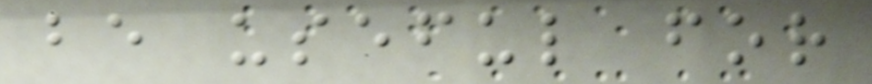be useful for
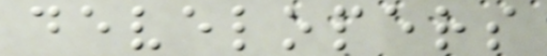developers
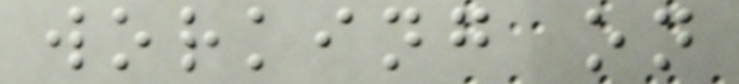working on
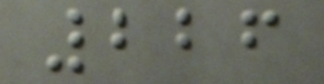226
